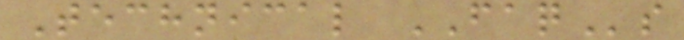Technical FAQs
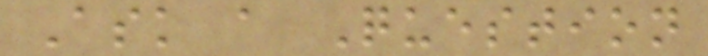Ask a Question
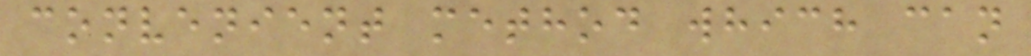convenient method which can
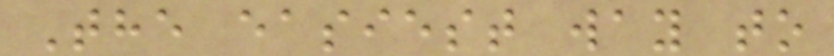The easiest way to
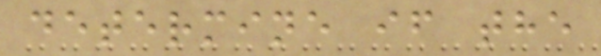determine if the
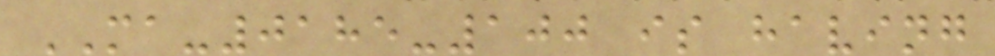MA-0185-100 is having
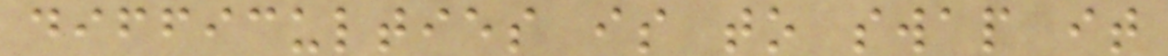difficulties is to swap it
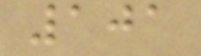101
